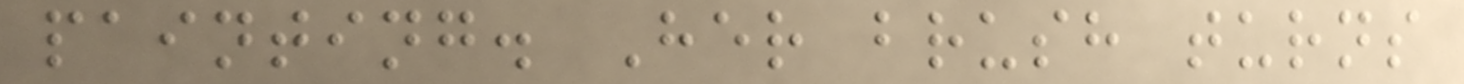painting. Her brush turns
